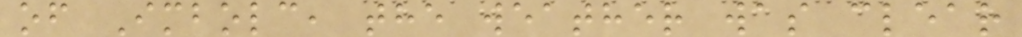of Imbolc, the weather was clear
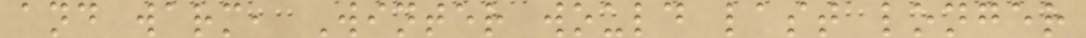and warm, Winter would last longer
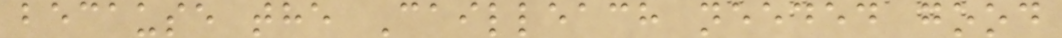because the Cailleach needed good
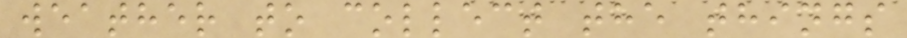weather to collect the things
